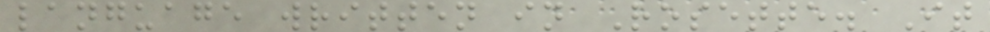language written in Rosette. It
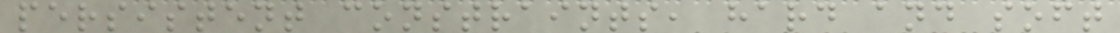persistent constraints, hard and soft
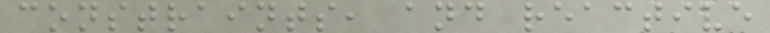constraints, and reactive
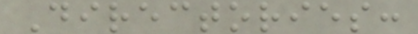Directories:
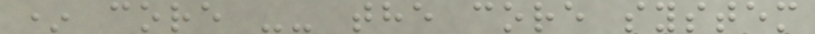* core -- the core system
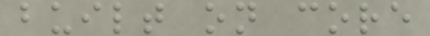built on core
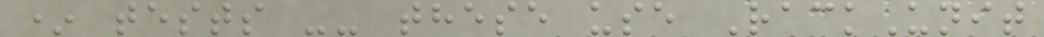* tests -- these use RackUnit
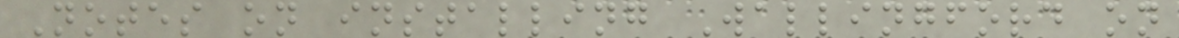Notes on installing Wallingford on
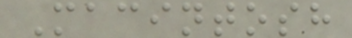Macintosh
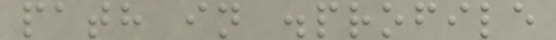path in .profile
